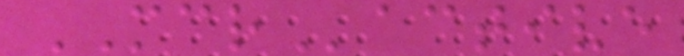MCRactive
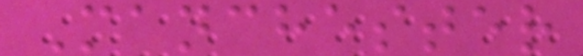Manchester
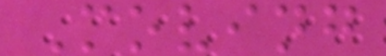Moving
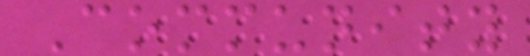Community
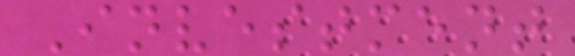Investment
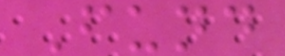Fund
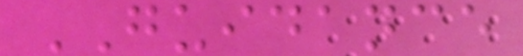GUIDANCE
